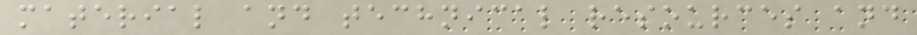material and technical resources and
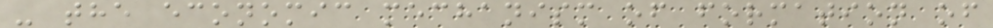- the economic mechanism of formation of
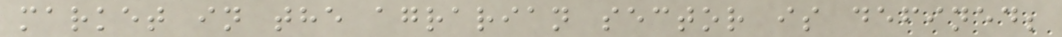market in the agrarian sector is defined;
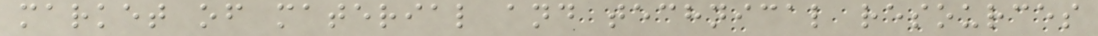market of material and technical resources
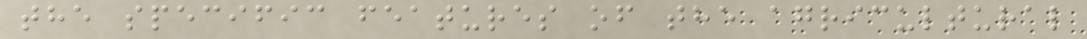the specific features of the agricultural
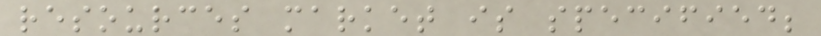resources market is specified;
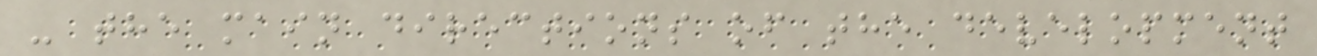- the main directions of the development
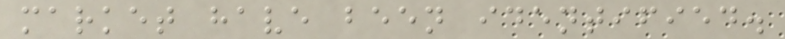market have been identified.
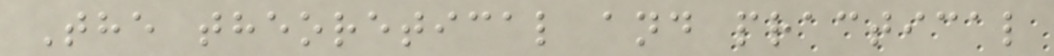The theoretical and practical
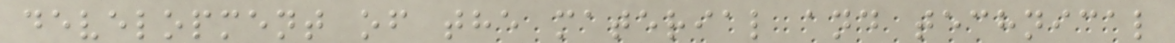development of the material and technical
